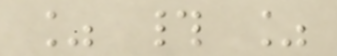% # %
